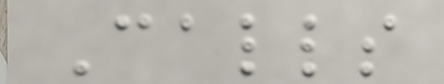Calls
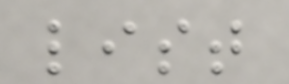list
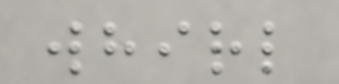whirl
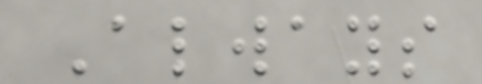Always
